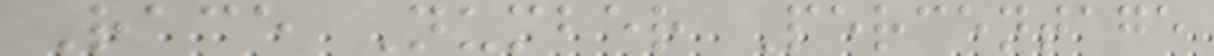Race Number Percentage
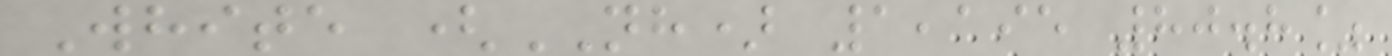White (NH) 1,195 80.8%
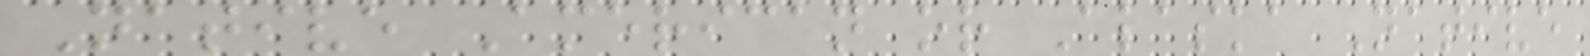Native American or Alaska Native
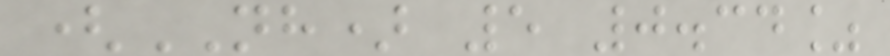(NH) 5 0.34%
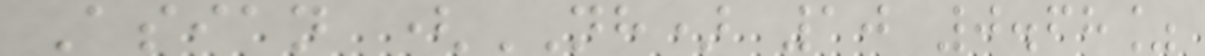Asian (NH) 10 0.68%
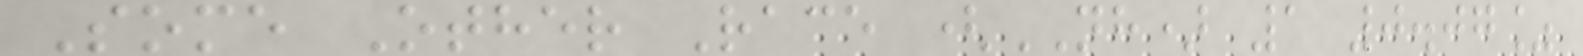Some Other Race (NH) 1 0.07%
